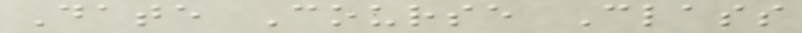Date Course Class
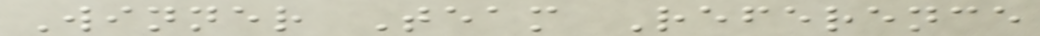Winner Team Reference
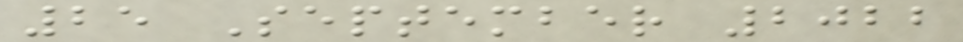25 September 2022
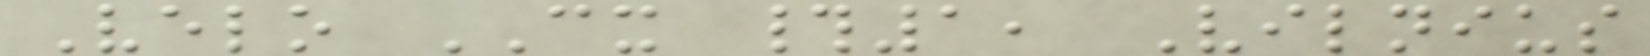Velo CX #1, Vilnius
